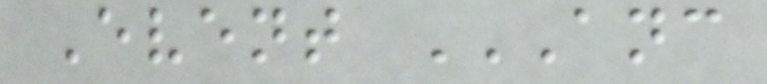Event ANC
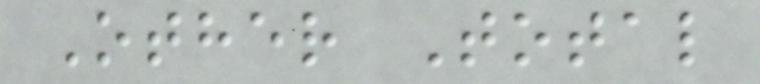Other Total
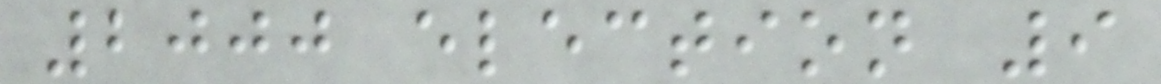2000 election 9
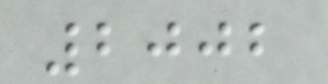2002
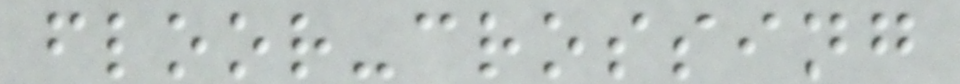floor-crossing
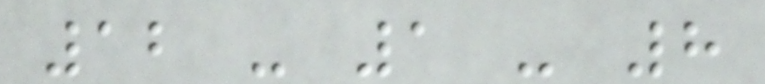12 - 1 - 8
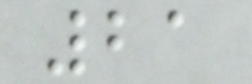21
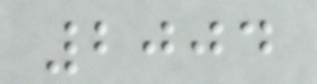2004
